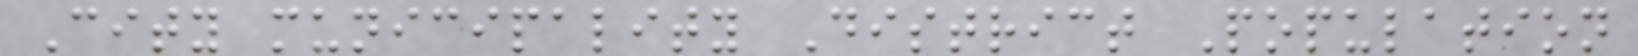City municipality District Population
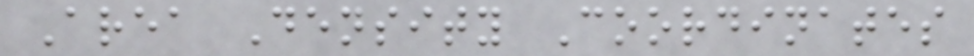Area Density Coordinates
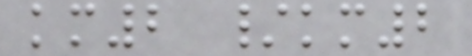km2 /km2
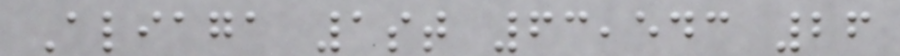Aliaga 1st 63,543 26
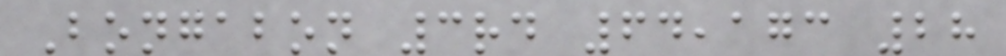Bongabon 3rd 64,173 28
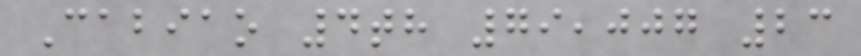Cabiao 4th 79,007 23
